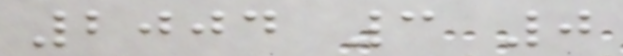2004 3 0
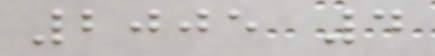2005 4
